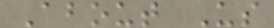About Us
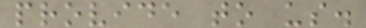provide to us.
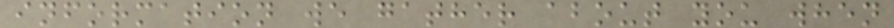information we gather about you when
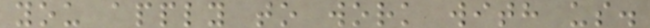you apply to work with us.
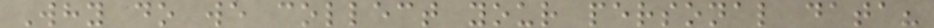Why do we collect your personal data?
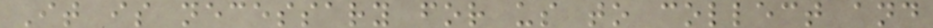It is necessary for us to collect and
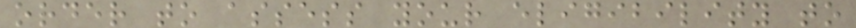order to assess your eligibility to
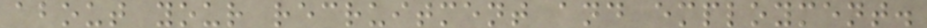about your recruitment and employment.
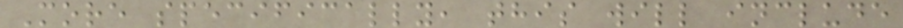More specifically, this will include
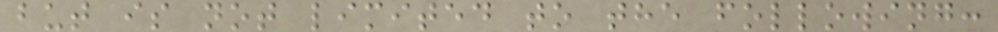but is not limited to the following:
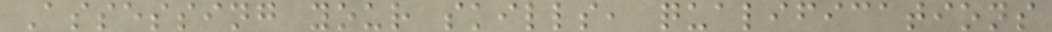Assessing your skills, qualifications
